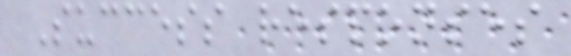Success responses
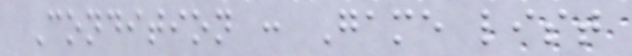Condition : Game list
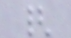{
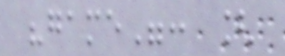"game": [
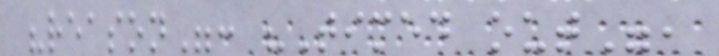"reason": "Timed out",
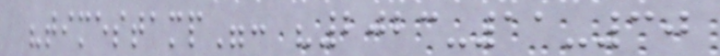"timestamp": "2023-11-30
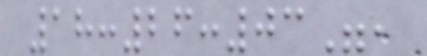18:26:03",
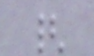{
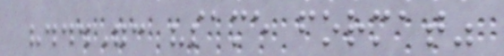"...": "same format"
